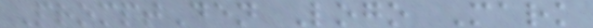PromptDen Logo Mark
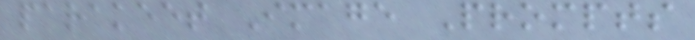parakeet Image Prompts
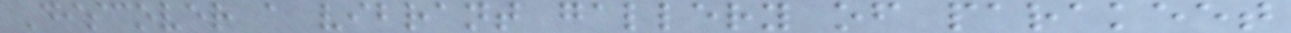Discover a vibrant gallery of parakeet
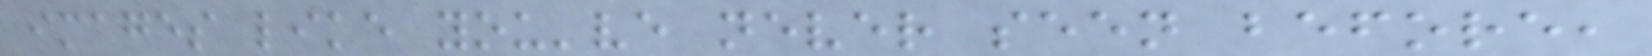images like you've never seen before,
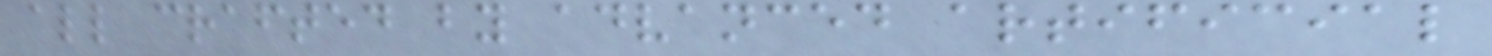all crafted by advanced artificial
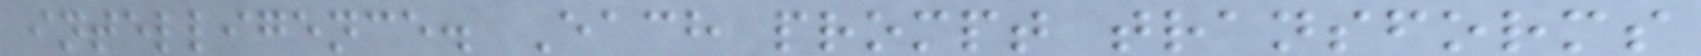intelligence. Each prompt transforms
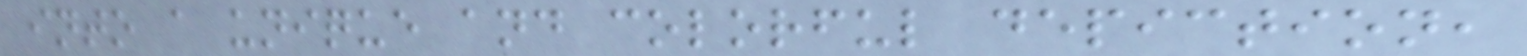into a unique and colorful depiction,
